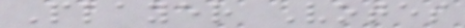Player Votes
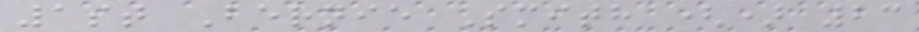1st Bernie Smith () 23
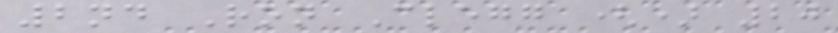2nd Ron Clegg () 20
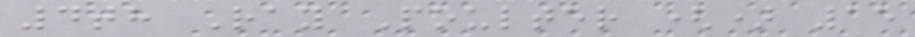4th Ray Poulter () 15
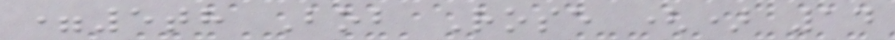=5th Bob Rose () 14
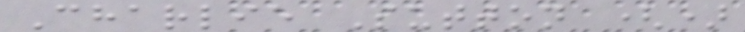Charlie Sutton ()
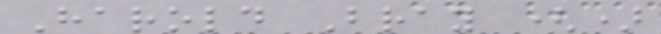Harold Bray ()
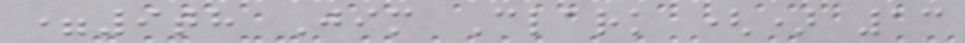=9th Jim Clark () 13
